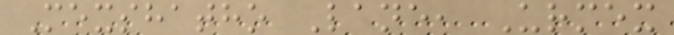Mexshatho Lane, Urmex
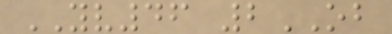YV46 2OB
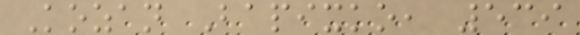Kozan Bapixko, 539
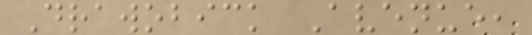Drawobick Avenue,
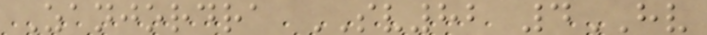Zanjordra SV82 4HV
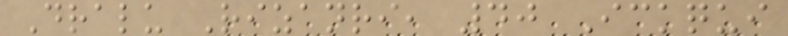Dralu Rizanri, 40 Ickqui
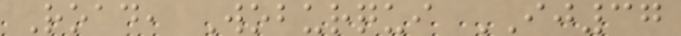Road, Woburqui IJ37
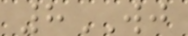8WJ
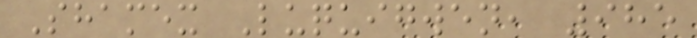Shamex Luquigwen, 985
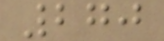270
